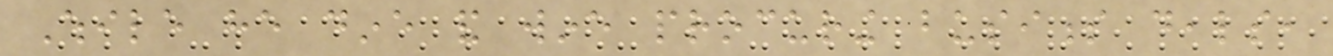While he dine and wine procuring business deals,
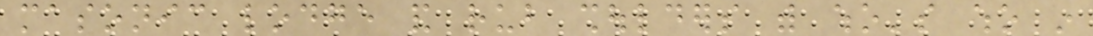masonic lodge and rub shoulders with who's who in
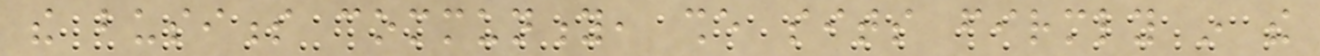the business community, she sits firmly in the
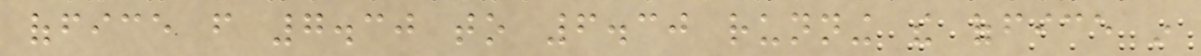office from 7.30 to 6.30 running the office in
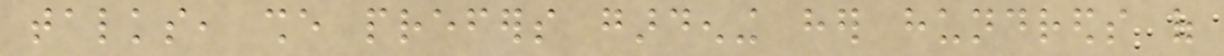talks, she prefers gardening her hundreds of
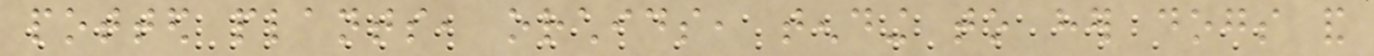potted plants, orchids, tending to her dogs and
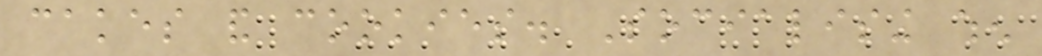cakes and cookies. Socialising when
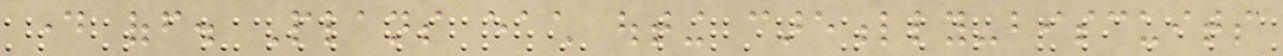day off. Plans each outing carefully-biscuits
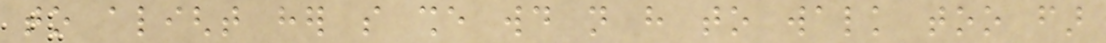to alight her so she would not have to walk too far
